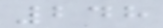248
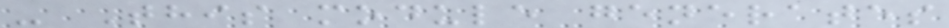- This module generates
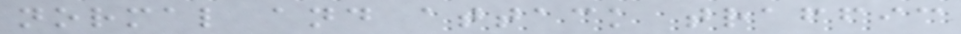normal and attack traffic
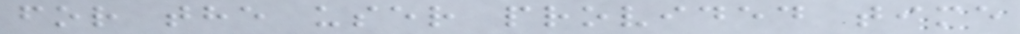for the user provided time
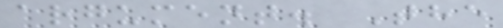argument. The
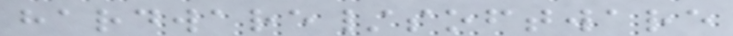hardware/software
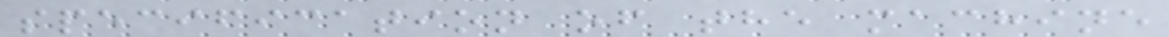specification of the machine
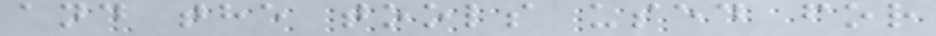and the tools used for
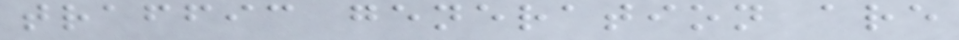traffic generation are
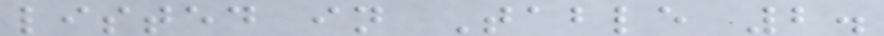listed in Table 2.
